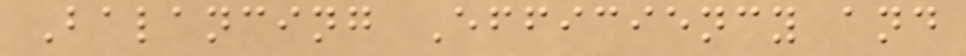Balancing Efficiency and
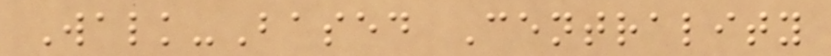Walk-Based Centrality
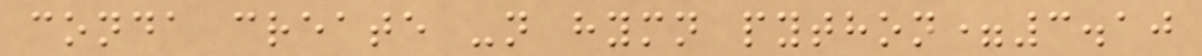conda create -n hymn python=3.10
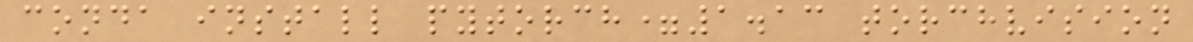conda install pytorch=1.13 torchvision
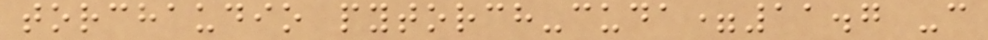torchaudio pytorch-cuda=11.7 -c
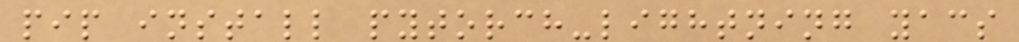pip install pytorch-lightning yacs
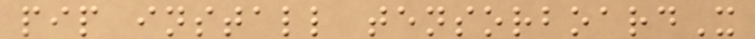pip install tensorboardX
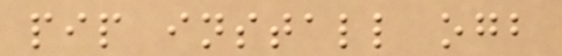pip install ogb
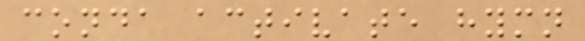conda activate hymn
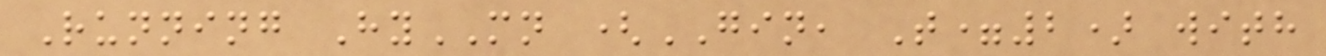Running HyMN (GIN, T=2) with
